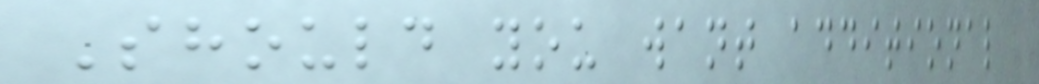Should you want additional
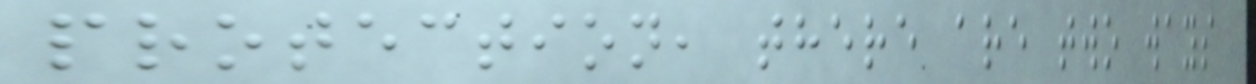protection, there are two ways
